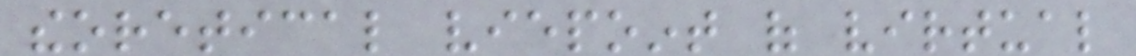theoretical viepoint of virtual
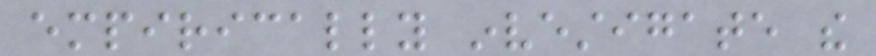empirically investigate the
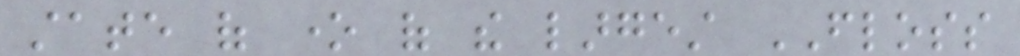state of one of the largest FLOSS
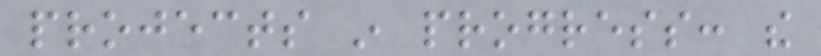projects in progress: the
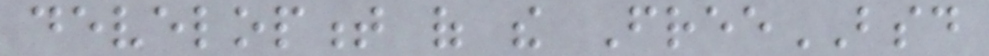development of the FreeBSD
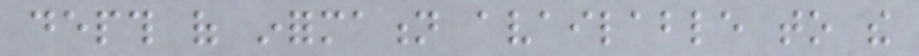depth of information available to the
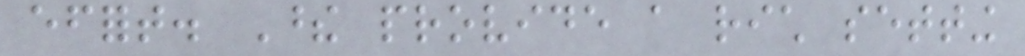effort. These provide a rich setting
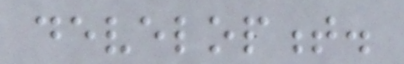development.
